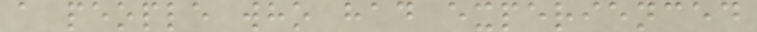a people who had experienced
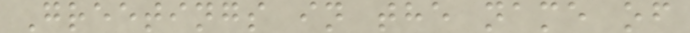Greetings in the name of
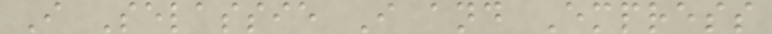I Selassie I and Empress
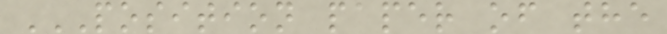POSITION PAPER OF THE
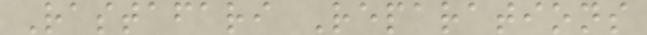Rastafari Reparations
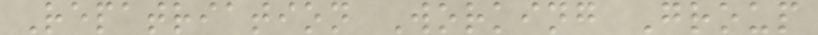Repatriation Working Group
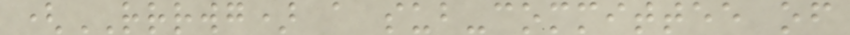(RRRWG) a sub-committee of
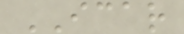ICAR
